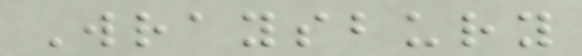Wraysbury
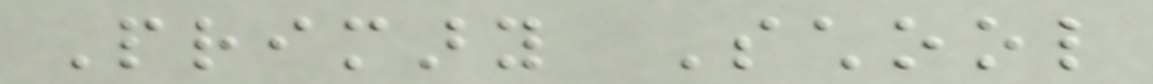Primary School
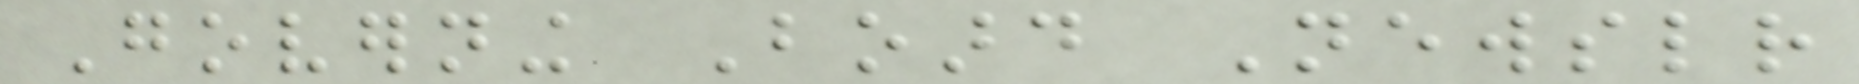Governing Board Newsletter
